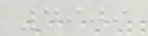4909
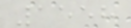1558
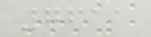7611
